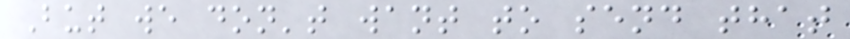But we don't want to send that
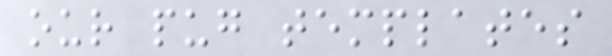our pug templates
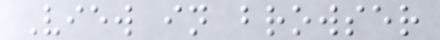View in browser
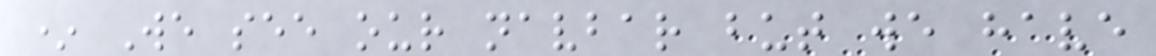* We see our navbar but we have
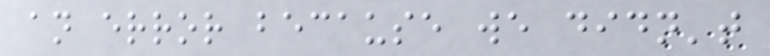an error because we didn't
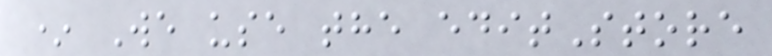* We use the editStore
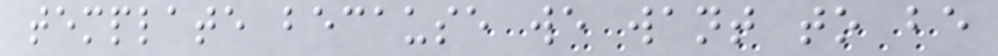template because we want to be
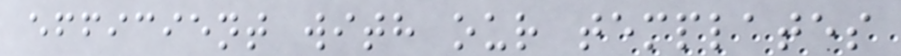efficient with our templates
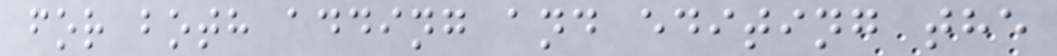for both adding and editing the
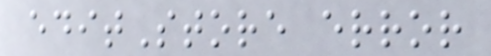editStore error
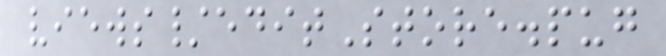views/editStore.pug
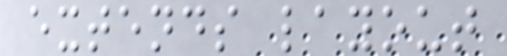extends layout
